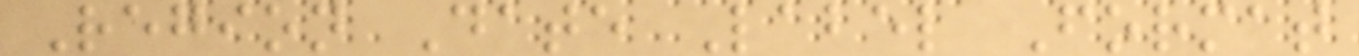Region Date Label Format
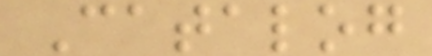Catalog
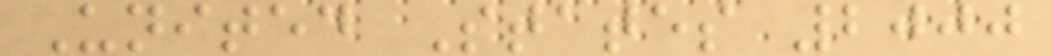United States 2000
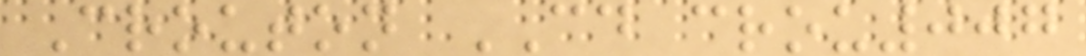Crouton CD crou007
